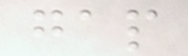gap
